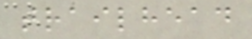trailhead
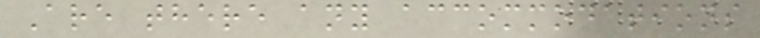Are there any accommodations
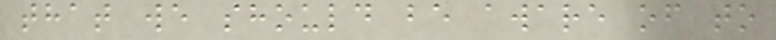that we should be aware of to
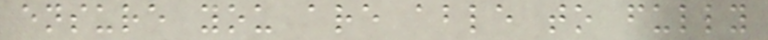ensure you are able to fully
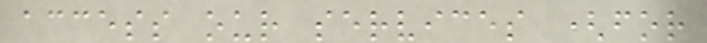access our services (for
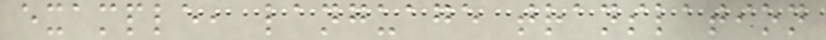example, language translation
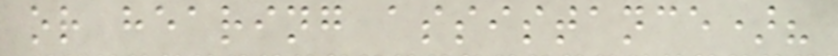or hearing assistance)?
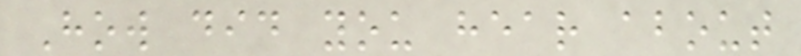How did you hear about
